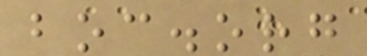boc.org
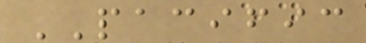PACIFIC
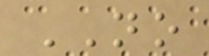NO
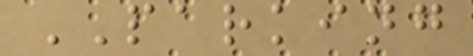PARKING
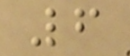6
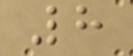8
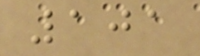101
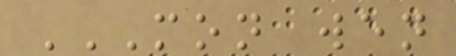MON WEN
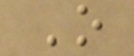O
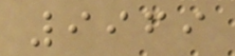9969
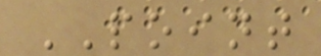POINT
